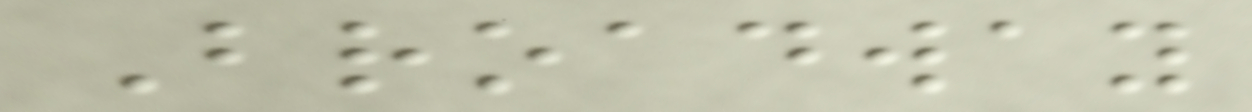Broadway
